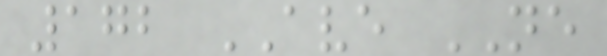172 AVE NE
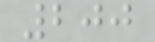200
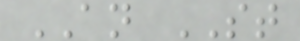AN ST
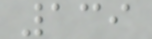139
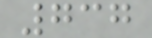737
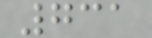731
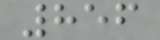856
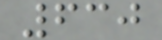630
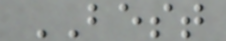BEST
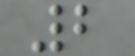2
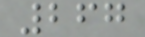267
